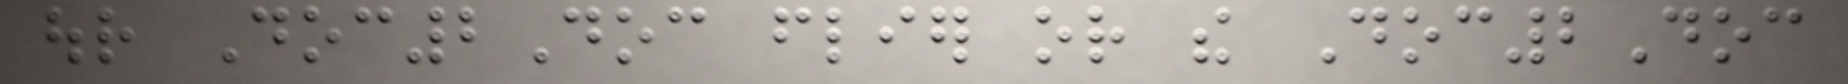our Doc2Doc flier or the Doc2Doc
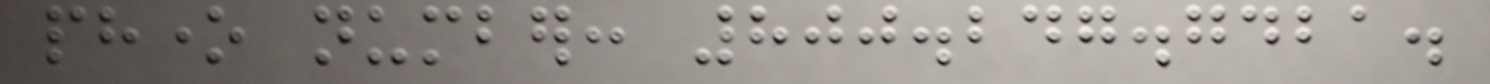phone number: 800.247.7421.
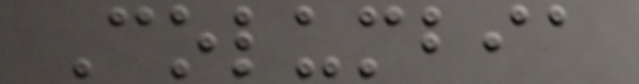Columbia
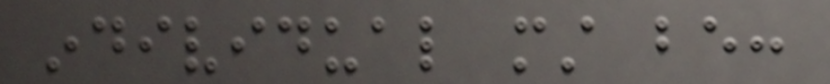individual must be:
